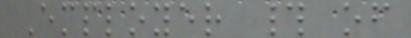Employer # of
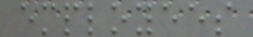employees
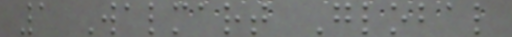1 Walmart Global
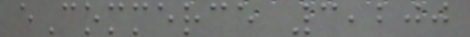eCommerce 3,200
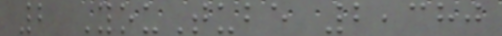2 YouTube 2,380
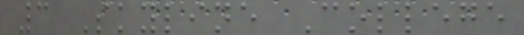3 Skyline College
